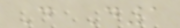D D1
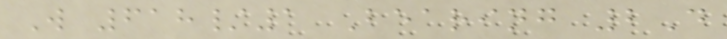W 618/1 Bearing 2D
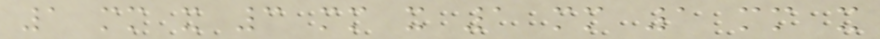1 mm x 3 mm x 1 mm 1 mm x
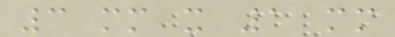3 mm x 1 mm
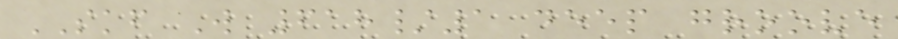SKF W 618/1 deep groove
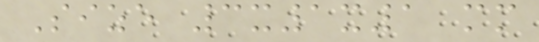Size 3x1x1 mm
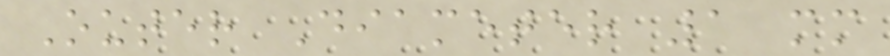Outer Diameter 1 mm
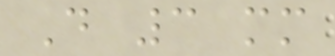D 3 mm
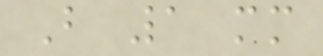B 1 mm
